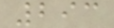293
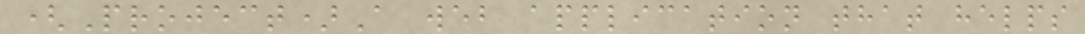(Project)A web application that helps
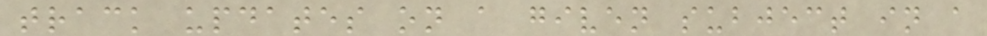track updates on a given subject in a
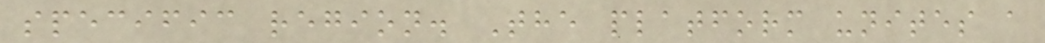specific region. The platform unites a
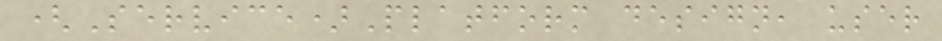(Service)Platform design, user
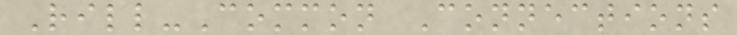Rill-Common Connections
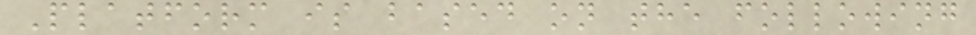Platform is based on the following
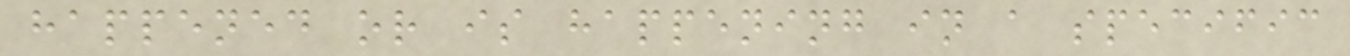happened or is happening in a specific
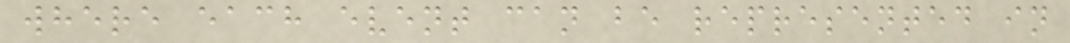where each event can be represented in
